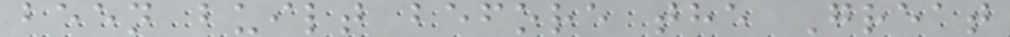been built before the Great
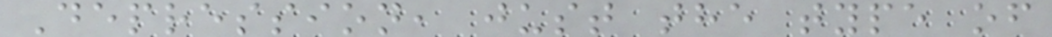Depression, just the type of
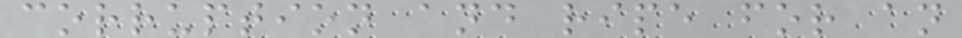corruption and ripe for an
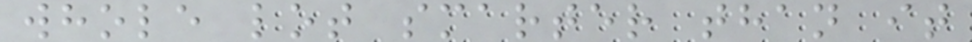whole lot smarter than it
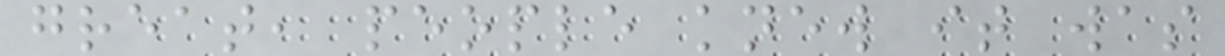great, people knew it was
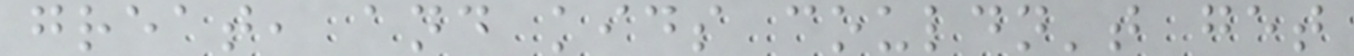great, and kids couldn't get
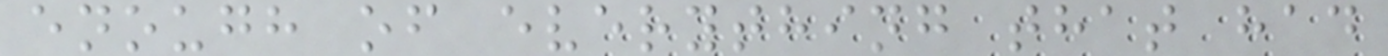enough of everything that had
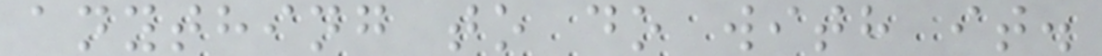anything to do with it.
